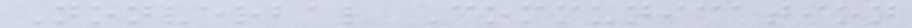Nonverbal Communication
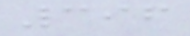396
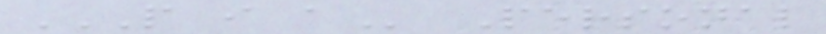P I A Personal
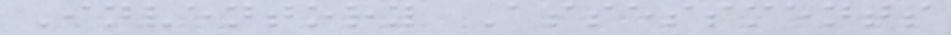Inventory Assessments
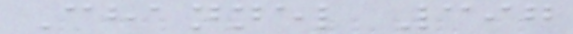Channel 397
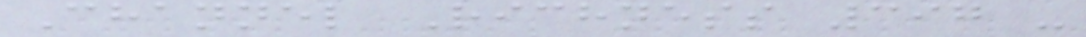Channel Richness 397 -
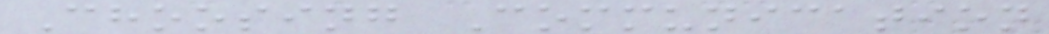Choosing Communication
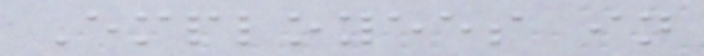Employees in
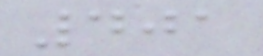401
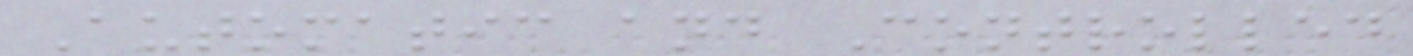Automatic and Controlled
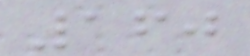160
